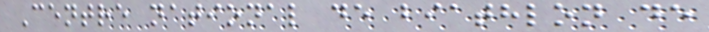Centre national de biathlon de
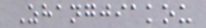Zhangjiakou
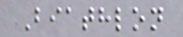Biathlon
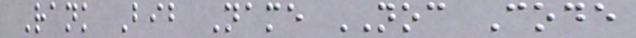Rank Bib Name NOC Code
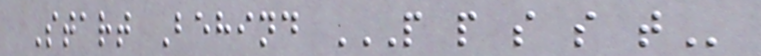Start Behind P P S S T
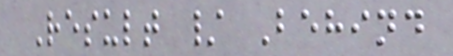Result / Behind
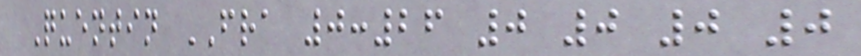Quentin FRA 0:26 0 0 0 0
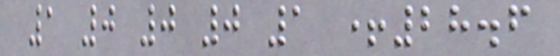1 0 0 0 1 +28.6
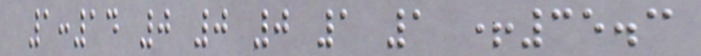1:14 0 0 0 1 1 +35.3
